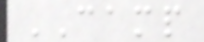CAMP
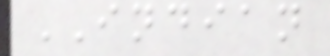INDIAN
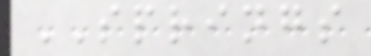SPRINGS
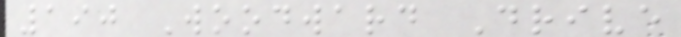190 Woodward Drive
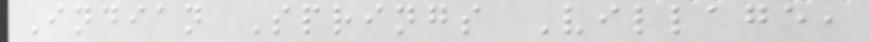Indian Springs Village,
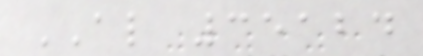AL 35124
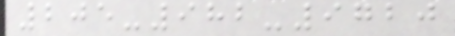205-982-9720
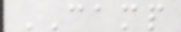CAMP
